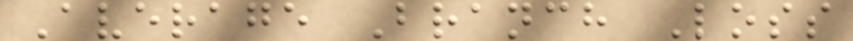Average Branch Loss
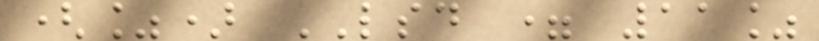(%) LSD = 11%
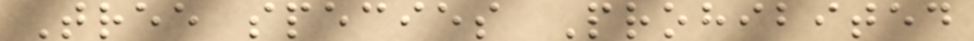Tree species Prohibited
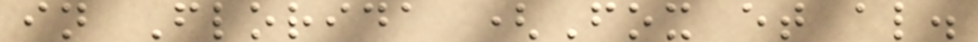in Florida (Fox et al.
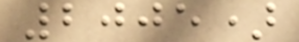2005)
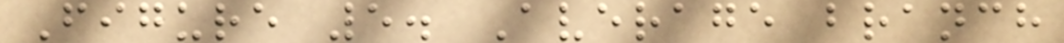Figure 5. Average branch
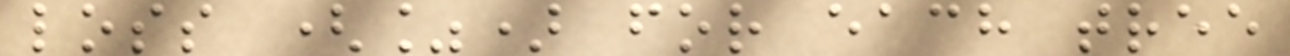loss (%) for each tree
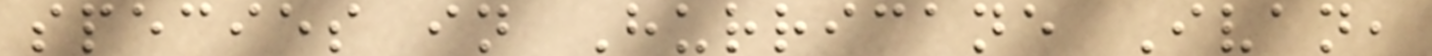species in Hurricane Ivan,
